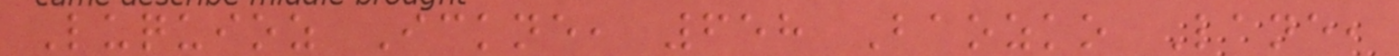Luquioz Ickne, 658 Baozko Lane,
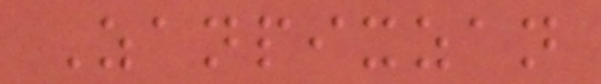Zanpixzan
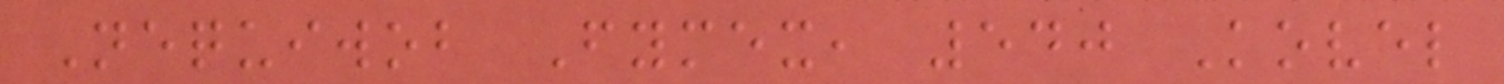Nequiwob Fymex, 540 Kovel
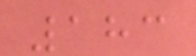183
